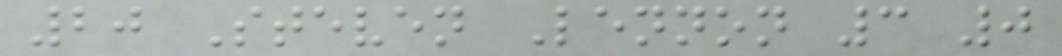20 Steven Lennon 3 0
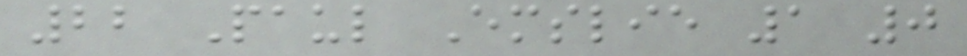22 Paul Emslie 1 0
